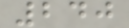240
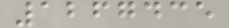1267435
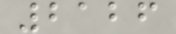2126
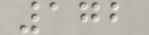172
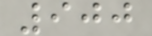900
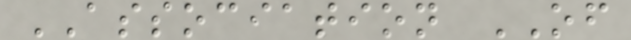ASSOCIATION OF
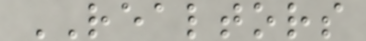REALTORS
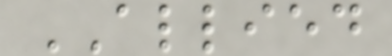ALLIED
